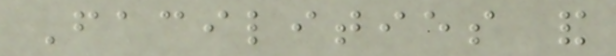Facilities and
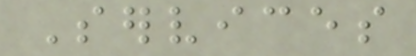Services
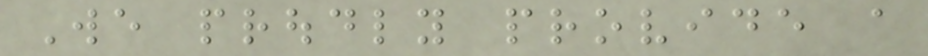We proudly provide a
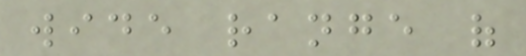wide range of
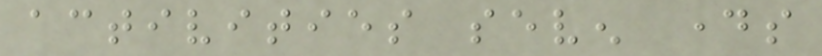activities seven days
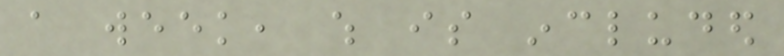a week, which is included
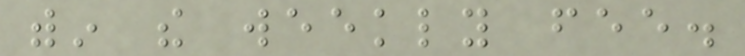within the weekly fee.
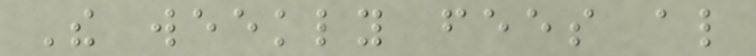The weekly fees also
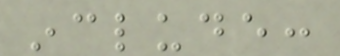include:
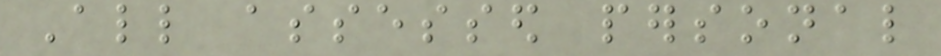All assessed personal
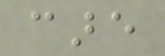care
